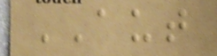AUT
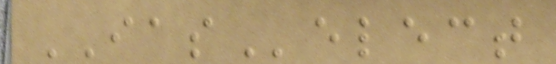IASelect
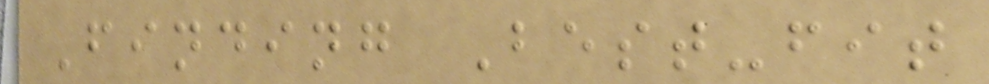Finding Best-fit
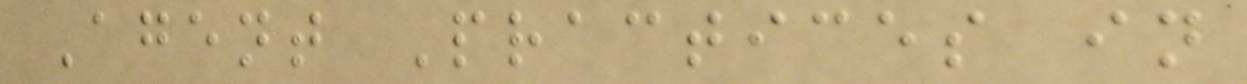Agent Practices in
